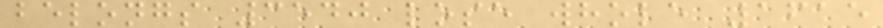belongs 3540 lose whole 1615
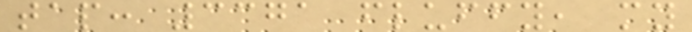tap: 3371 fluffy, my
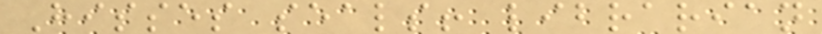Hisses seals! librarian
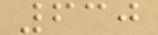630
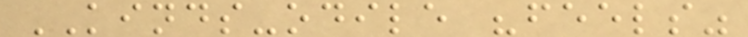KINDS-odile "feels"
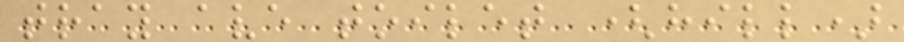tray ave toilet (hill)
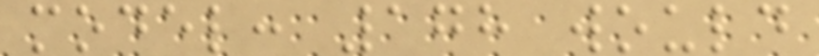model: 178 would
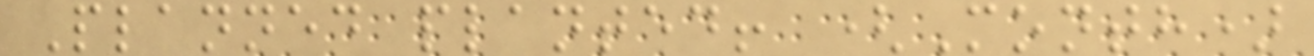Planned planted! (Month)
